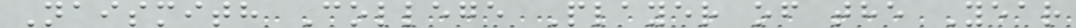Naismith College Player of the Year
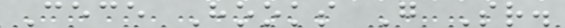Cece Hooks G Sr.
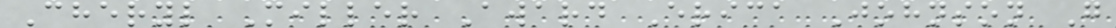Cheryl Miller Award Erica Johnson G
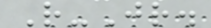R-Jr.
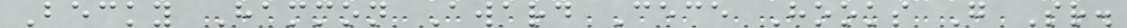Becky Hammon Award Cece Hooks G Sr.
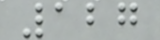127
